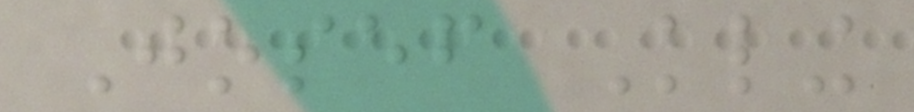Josef Kling
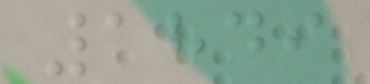1849
